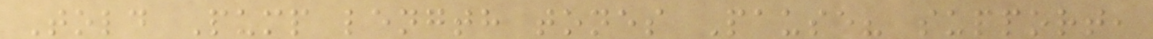Told Pump length tones Pause? support,
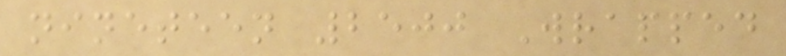nineteen 2500 Wrapped
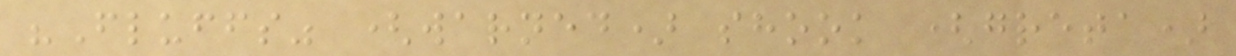"Fluffs" (warned) shook (greta)
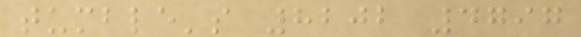tumble's 8202 4797
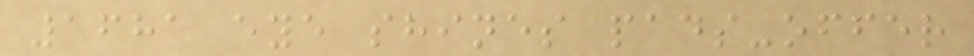1681 eye shines pads-offer
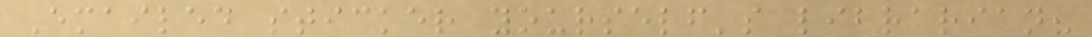Emailed sticker yourself's librarian?
